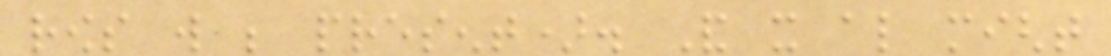rows will be present). And it also might
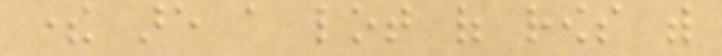there are a lot of rows with
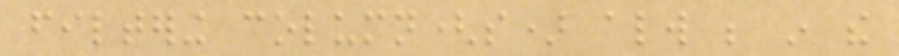filtering column(s) always be in the
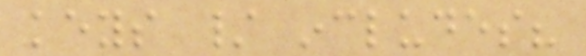keys / includes?
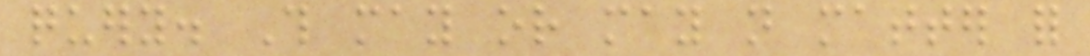query. This may or may not matter for
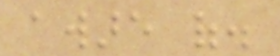aware of.
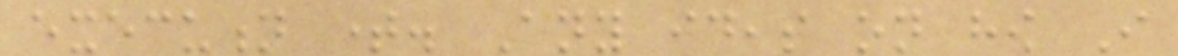execution time. Any ideas on how I
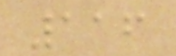116
